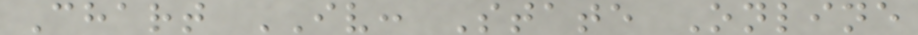Chart IV: State Online
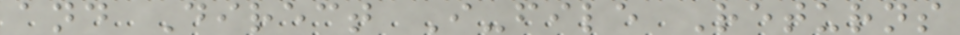and Direct I-file Returns
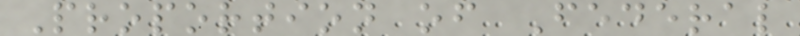Proportion of Federal
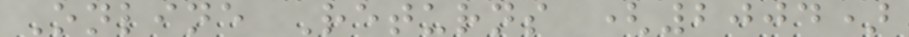Online Returns (2004)
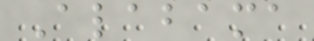Alabama
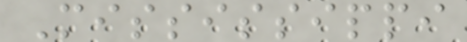Mississippi
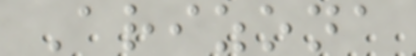Arizona
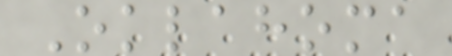Oklahoma
